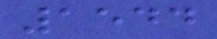1544
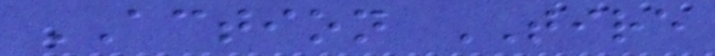ACTION TIRE
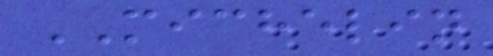MICHELIN
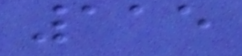115
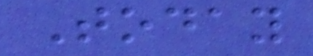Today
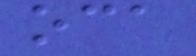oca
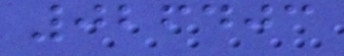026403
